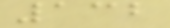132
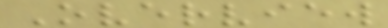Overview
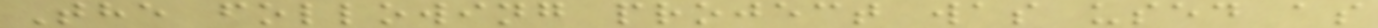The following project was used as
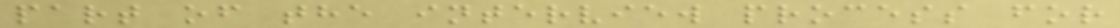part of the interview process for
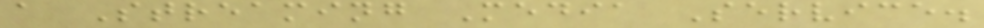a Streaming Media Service.
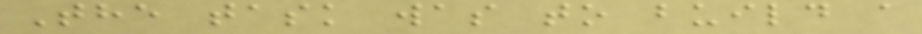The task was to build a
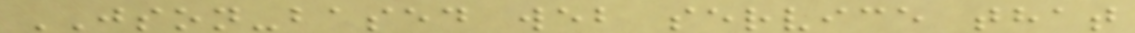JSON-based web service that
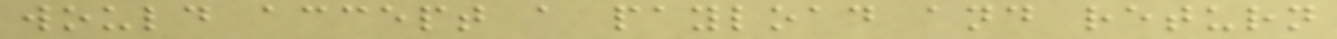would accept a payload and return
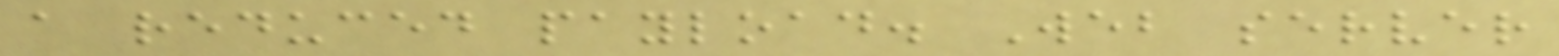a reduced payload. Web server
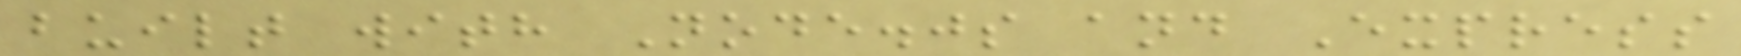built with Node.js and Express
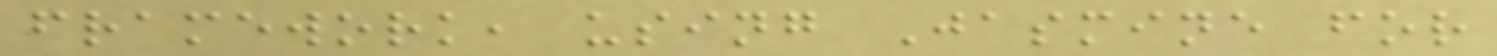framework, using Jasmine for
